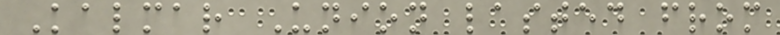Kalmar Union lasted from
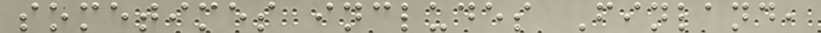sometimes includes Finland,
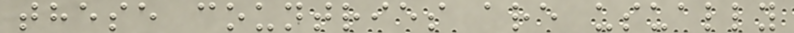these countries are usually
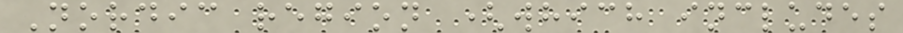Nordic region (which includes
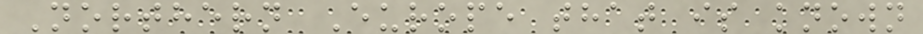Northern Europe that is known
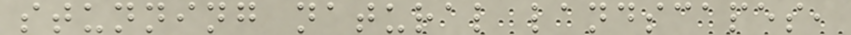stunning natural landscapes,
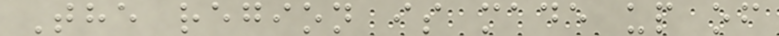The region is made up of
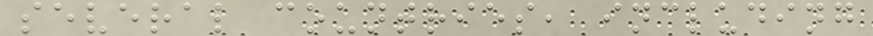several countries, including
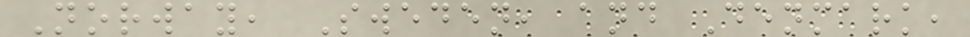Norway, Sweden, and Denmark,
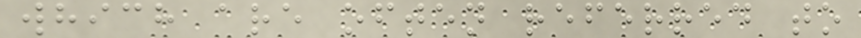which are often referred to
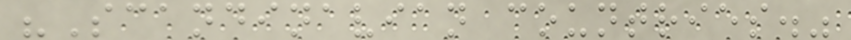"Scandinavian countries."
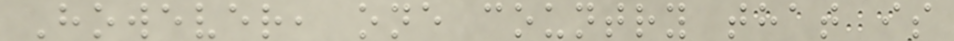However, one country that is
